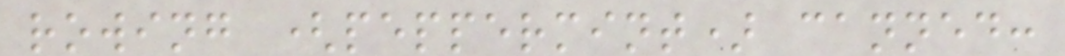rowing (peppermint) canned:
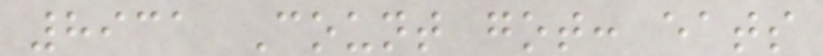8931 Count got: eats
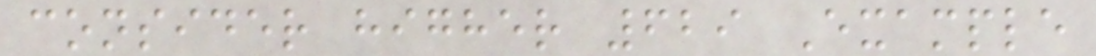consider higher 629 Example
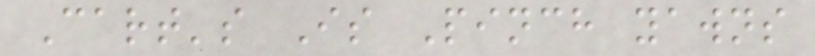Cart's Is Pinch yawns
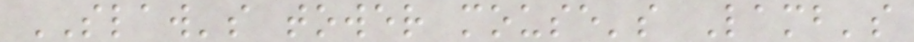SLAW's tower mouse's Lamb's
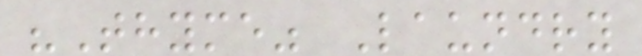"Thyme" Laundry
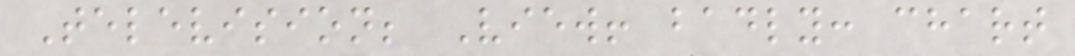Television; View! badly: chart
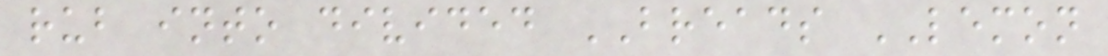rub into divided BREADS LEMON
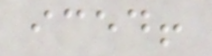iced!
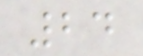24
